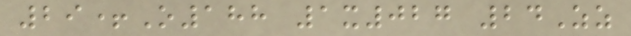29+O188 1x027 24Zz
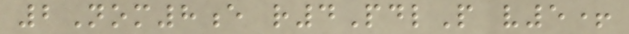2Nom8e r4PdlP v5+
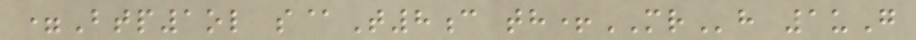=Btp1ol s@T8c th+MRh 1uG
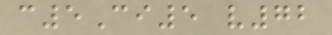c5Ci5 v72
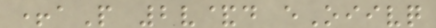+aP 2v&d eOiivq
